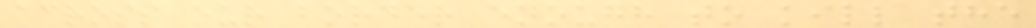across our border enough to kill the
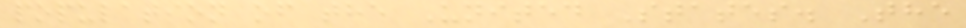population of the United States. The
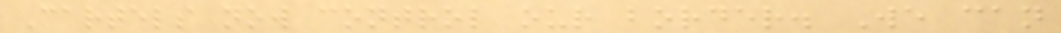Cartels now control our border. We can
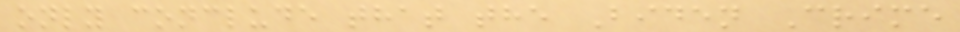only conclude that the Biden Crime
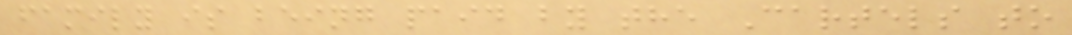family is being paid by the Cartels to
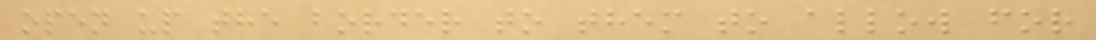open up the border to them to allow for
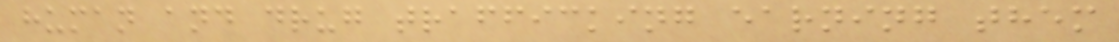human and drug trafficking earning them
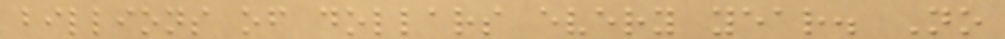billions of dollars every year. No
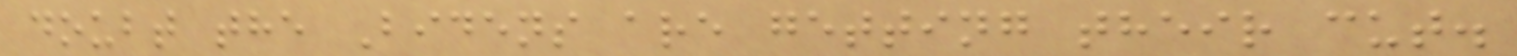doubt the Bidens are getting their cut.
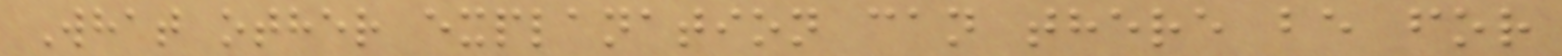What other explanation can there be for
